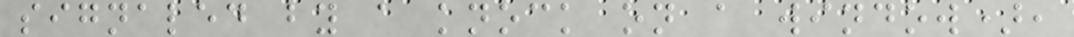signaled by a knock on a window),
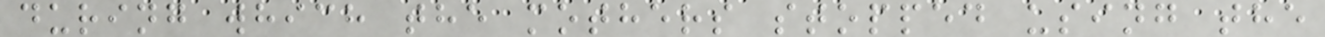during which the mothers stopped using the
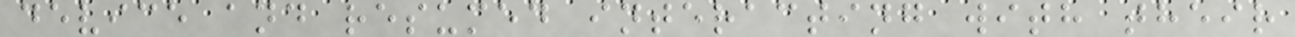device and resumed interacting with their
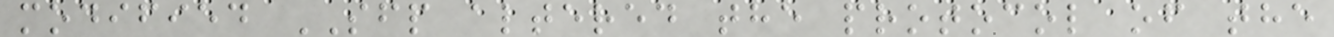modified SFP altered the protocol of the
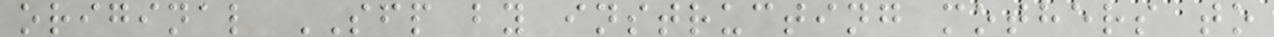original SFP by instructing mothers to
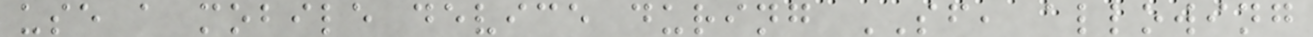use a mobile device during SF, allowing
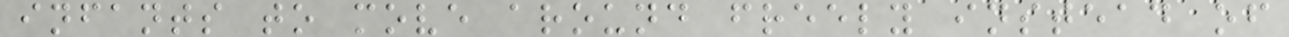infants to move around freely instead of
